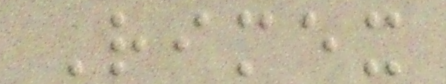Rimex
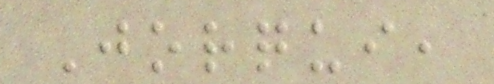Jorqui,
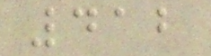412
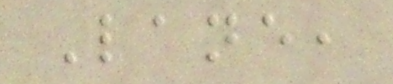Lane,
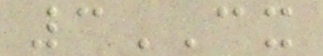3CX
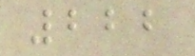222
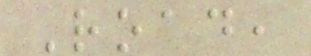Road,
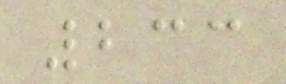233
